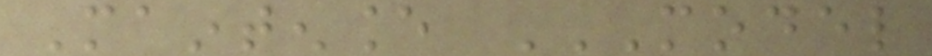Maintenance MODEL
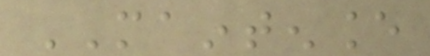MAINTENANCE
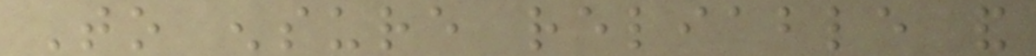To ensure reliable and
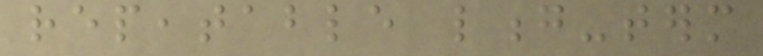repeatable long-term
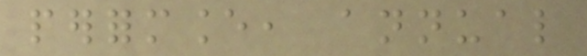performance, annual
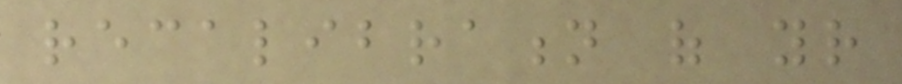recalibration of your
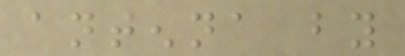antenna by
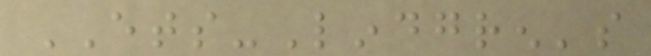ETS-Lindgren's
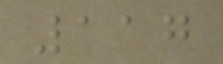117
